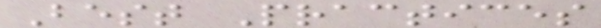Best Practices
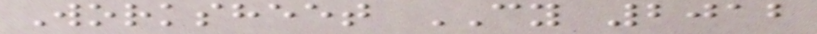Worksheet CY 2012
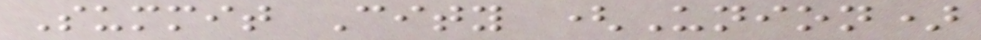Summit City (Union)
